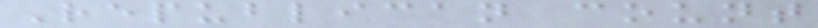Republican count
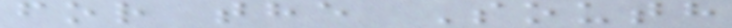for the South
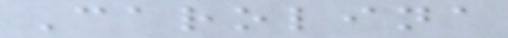Carolina
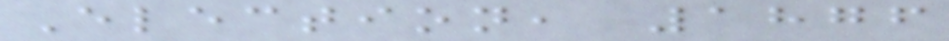Election, 1876
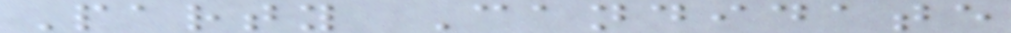Party Candidate
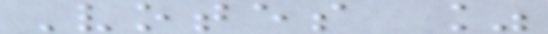Votes %
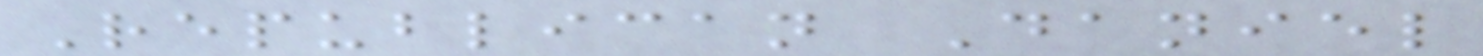Republican Daniel
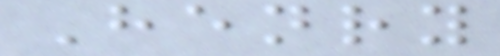Henry
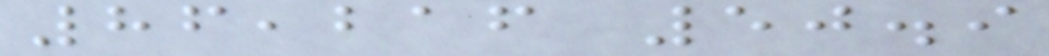86,216 50.9
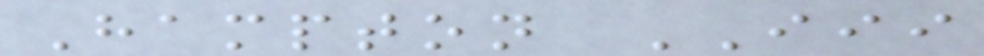Hampton III
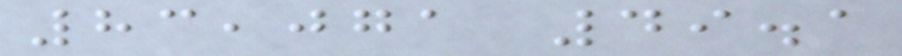83,071 49.1
